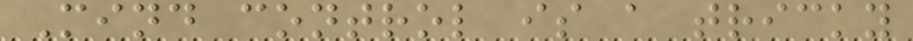Mind control is a tricky
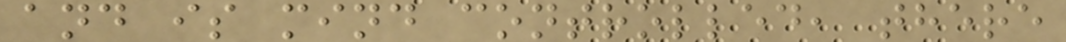and is mind controlled, there
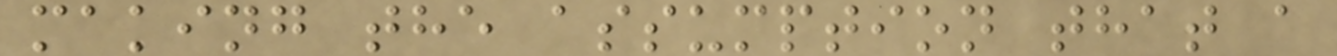making the assumption that a
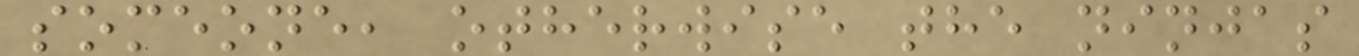someone, otherwise the ninjas
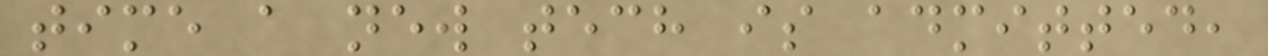time a new tech is admitted,
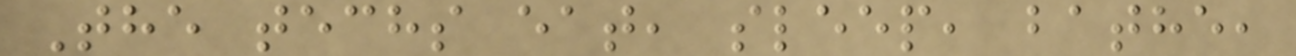The techs eat, sleep, bathe,
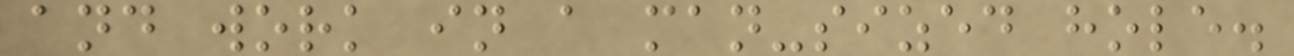and work in a man-sized hole.
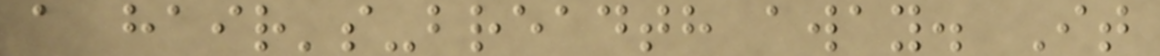a hair's-breadth away. It
